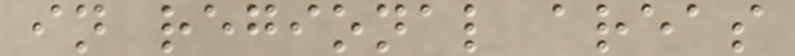in regional areas
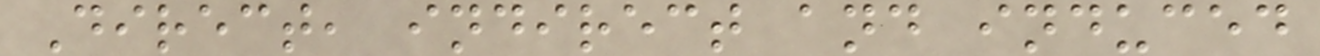Direct, indirect and induced
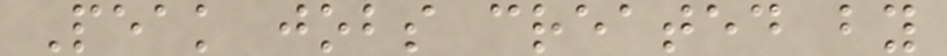Peak jobs created by
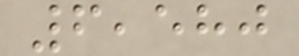6,580
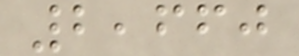2,660
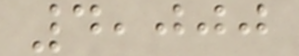4,000
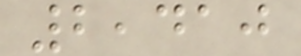2,410
